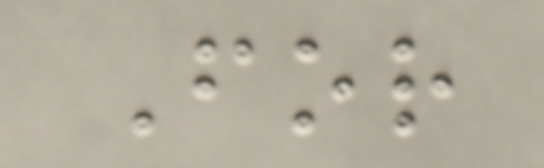For
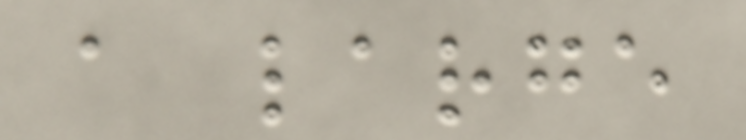a large
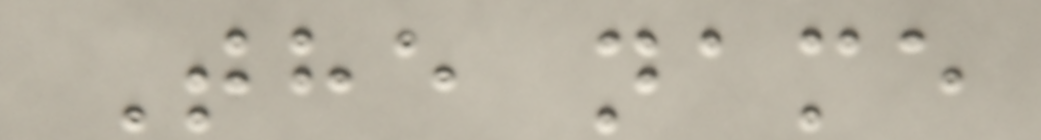The name
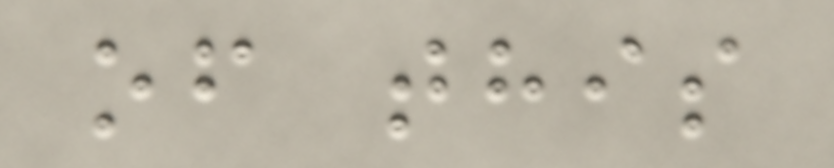of this
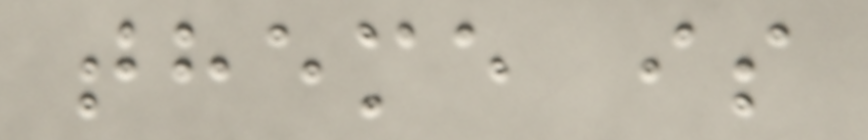theme is
